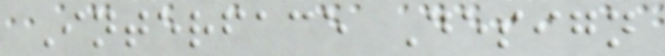Interface Design
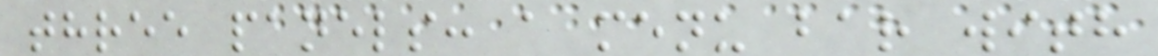three panels: a menu bar with
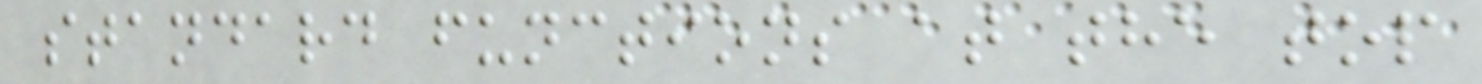standard functions at the top
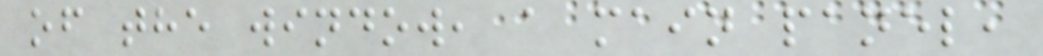of the window, a main panel,
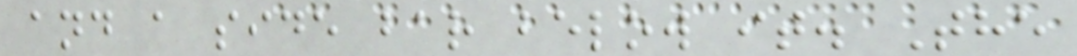and a side bar below it. The
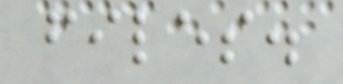files.
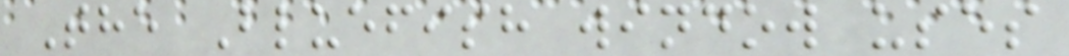The Bluefish window uses
